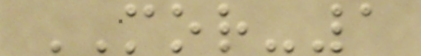MOR-1
